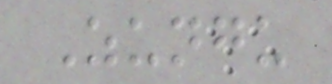Zungu
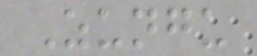Zungu
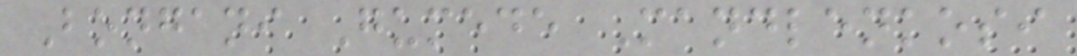Bongani Gumede Mandlenkosi
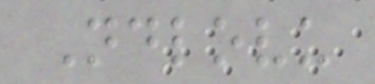Ndlovu
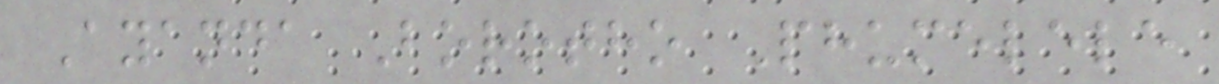Ayanda Borotho Phumelele
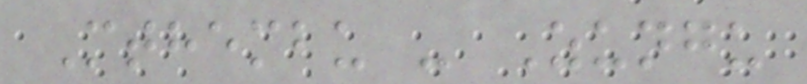Mthembu - Zungu
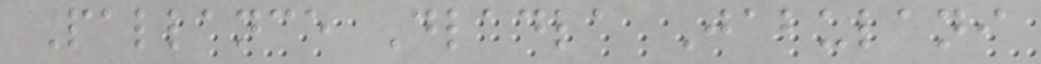Pallance Dladla Jabulani
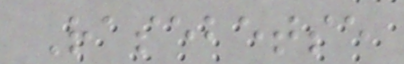Rasebetse
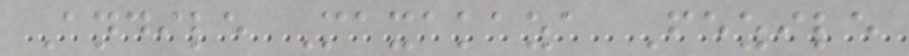Andile Maxakaza Fezile
